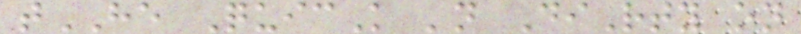tHE QuicK 'n DiRty on
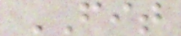FIT
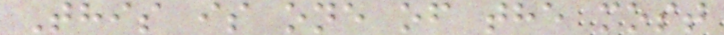This is one of the most
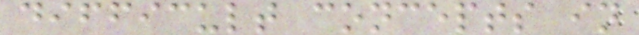difficult concepts in
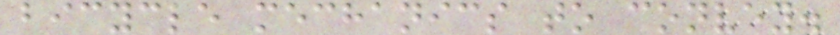bicycle mechanics to convey.
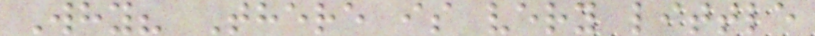Why? There is very little
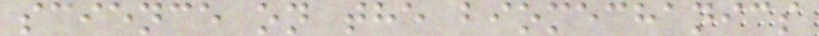science on the biomechanics
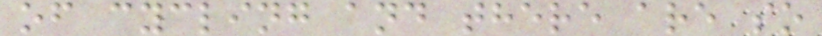of cycling and there are so
